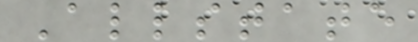Allstate
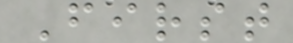First
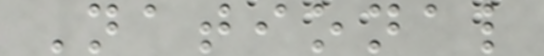National
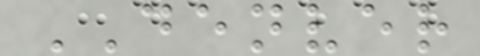DENVER
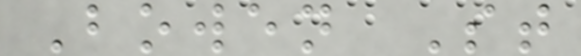Bowen St
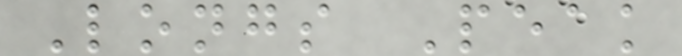Longs Peak
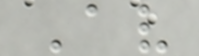Av
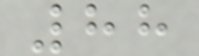88
